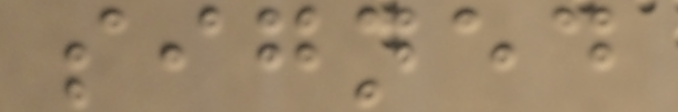signed
